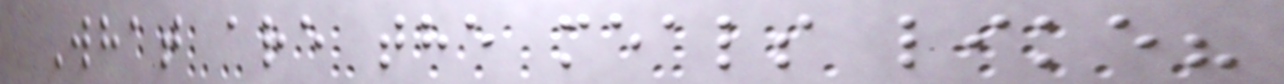What are the meals like?
